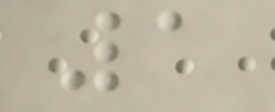1
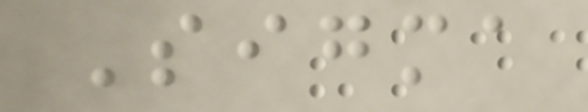Sigma
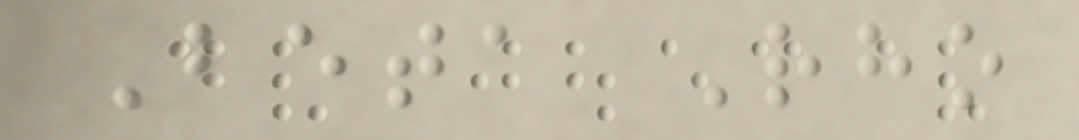Beta Rho
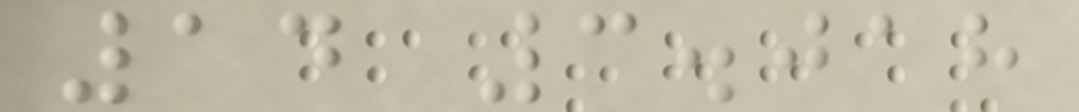14 3.018
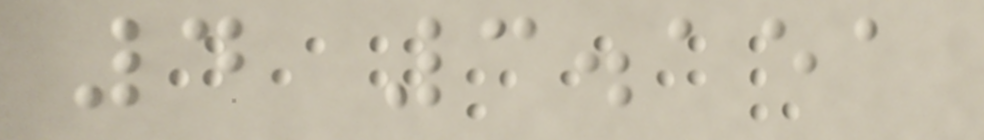4 3.151
